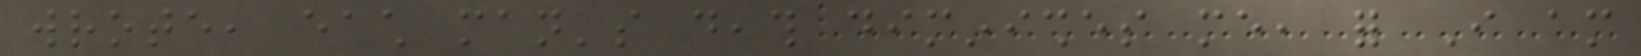wrote, each man's death diminishes me, for I am
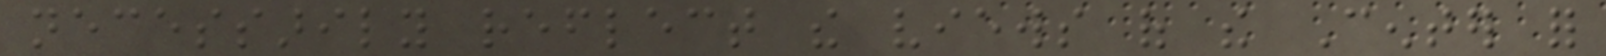necessarily reflect the views of the Center for
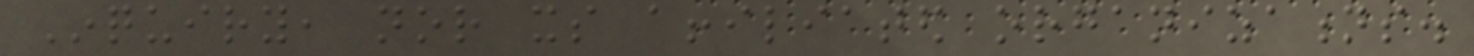Inquiry, nor its affiliated organizations.
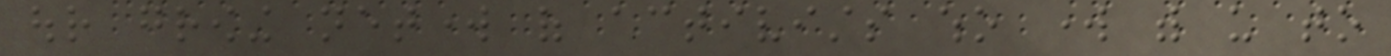our growing network of activists who work with us to
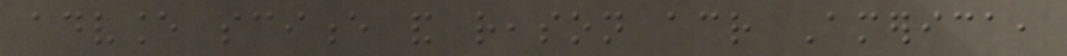advance science and reason across America,
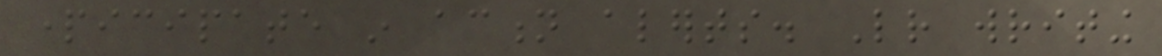participate in action alerts. Letter writing
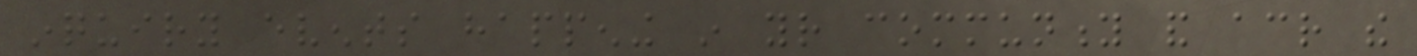inquiry events happening in your community and across the
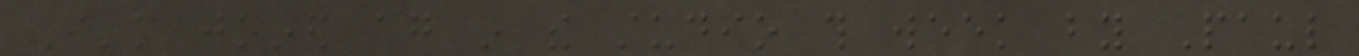I'm joined again in the studio this week by Paul
